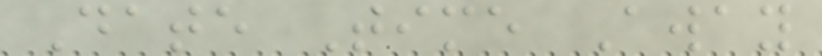Date Time Away
